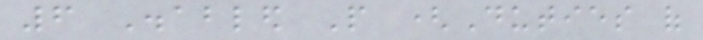6 Disabled People (Duties of
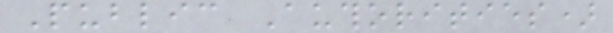Public Authorities)
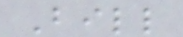Bill
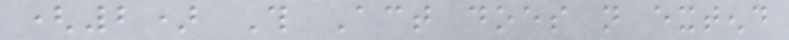(2) This Act does not extend
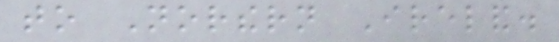to Northern Ireland.
